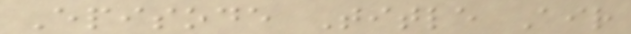Episode Title Air
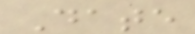Date
